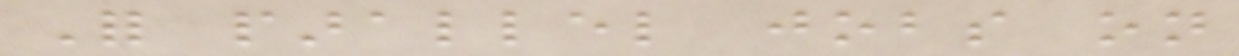For parallel jobs on
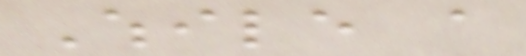While a
